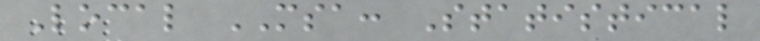Local MSA: Statistical
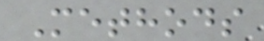Methods
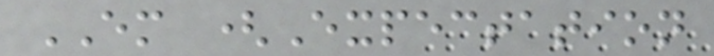EM (Expectation
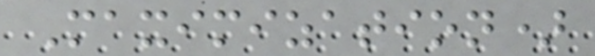Maximization)
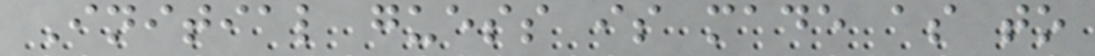Initial guess is made as to
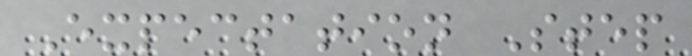Expectation Step
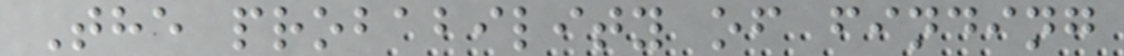The probability of finding
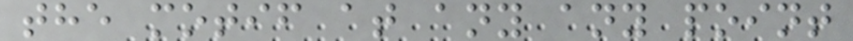the motif at any any point
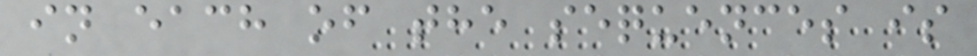in each of the sequences is
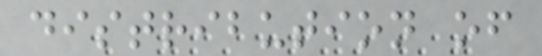distribution of
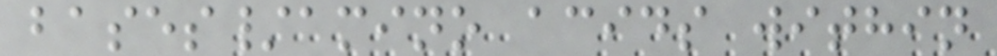bases/amino acids within
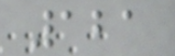121
